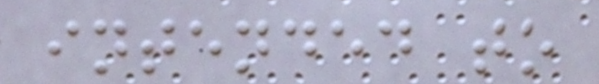intended to
